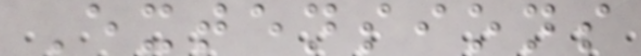Extensions
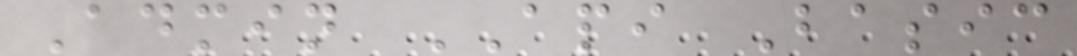Admin API Basic
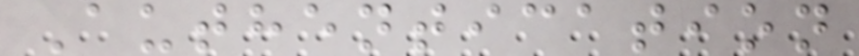Authentication
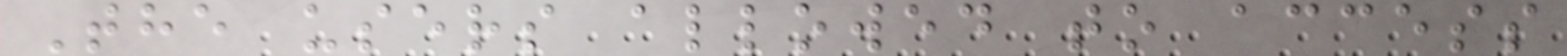The users allowed to access
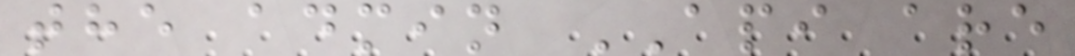the admin API are
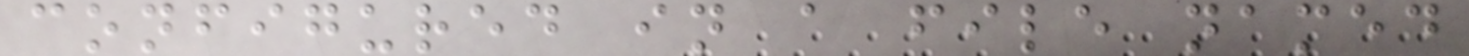configured in a file named
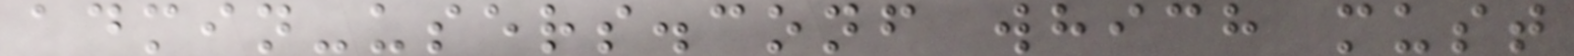admin-users.conf which must
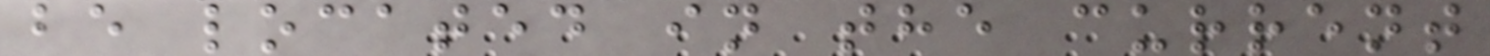be located in the current
